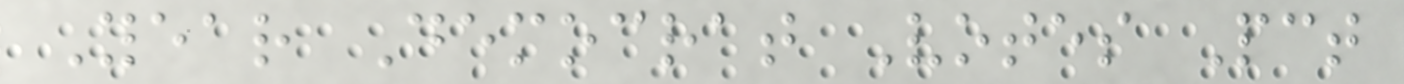Year Democrat Votes Pct
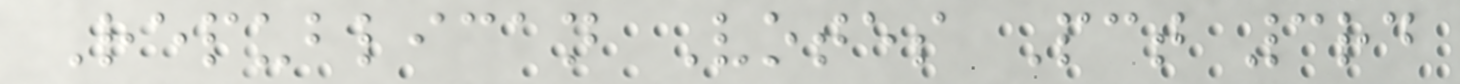Republican Votes Pct 3rd
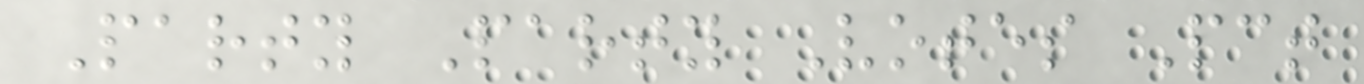Party Party Votes Pct
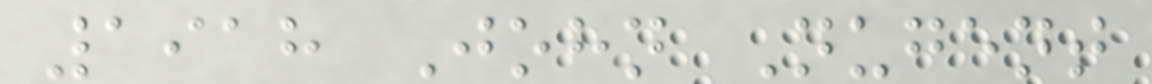1918 John Nugent
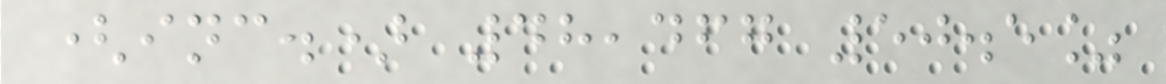(inc.) 48,467 50.5%
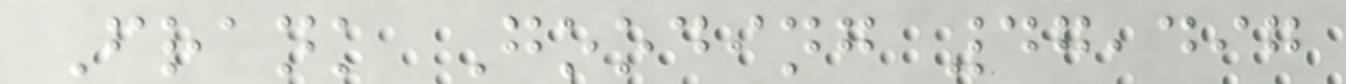Frank Gooding 47,497
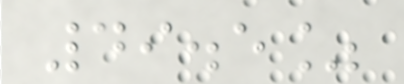49.5%
